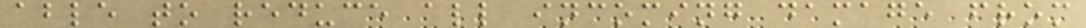able to reduce all incoming damage from
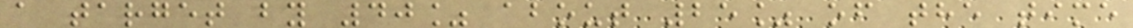a target by 40% about 25% of the time
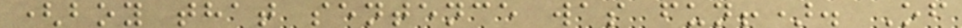(boy that sentence was fun!). Of
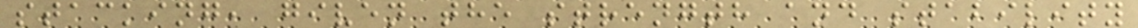stacking, given the strength and stability
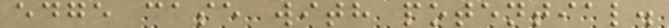edge case with potential.
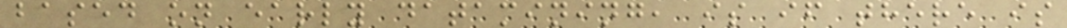based on early datamining, is if there is
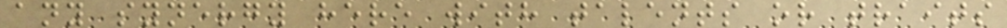any synergy here with talents or traits
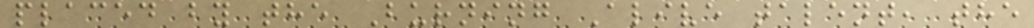placed by the Burning Alive talent, the
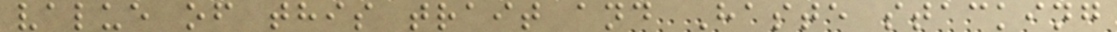value of this trait and Haste stacking
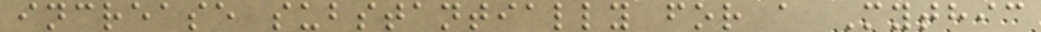increase substantially for a Mythic
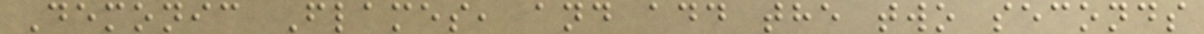Demonic Flames, and add the two seconds
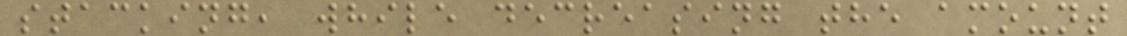stacking, while decreasing the amount
